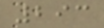293
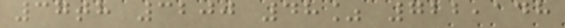37th 3200 48% 722,148
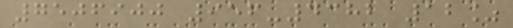7506900 956-4382 12%
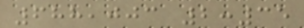688,003 2:35
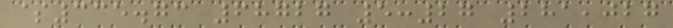$335.73 68727 5:27 281,027
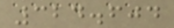324.604
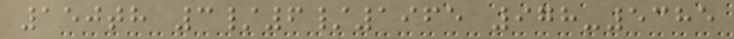150th 3/6/1965 978-5385
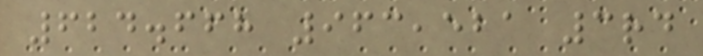624.668 963,521 3rd
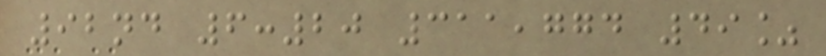92nd 6:20 311,774 49%
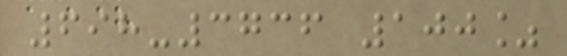698-3736 100%
